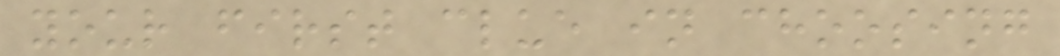your first clue in choosing
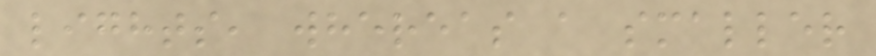lights, whereas a smaller
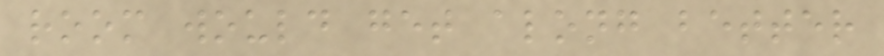room would get along better
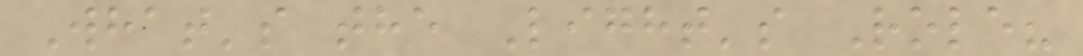What's the Light's Role?
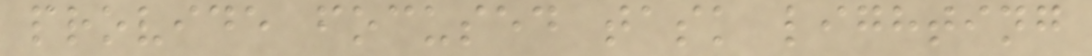provide focused task lighting
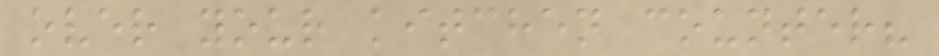over your kitchen counter?
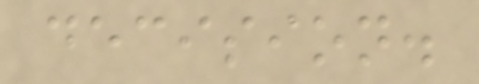decision.
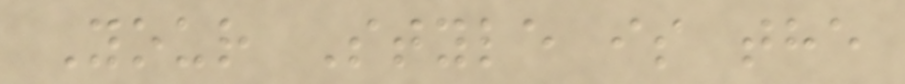Your Style is the
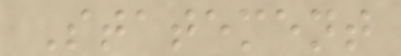Statement
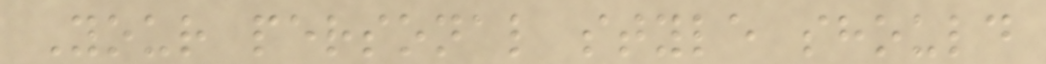Your personal style should
